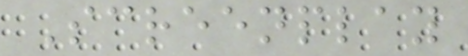Screenplay
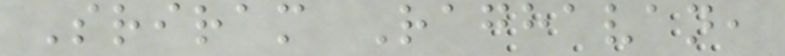Sriram Raghavan,
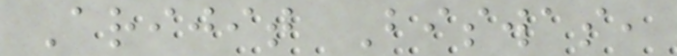Arijit Biswas,
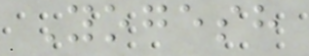Yogesh
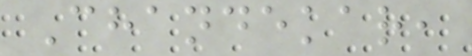Chandekar,
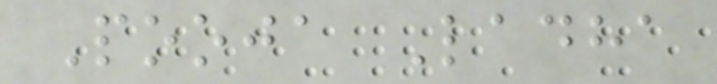Pooja Ladha
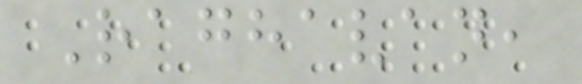Raghavan,
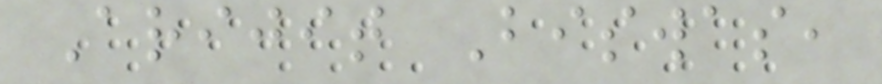Arijit Biswas,
